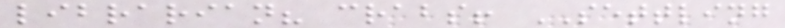librarian? crabs! SETTLING
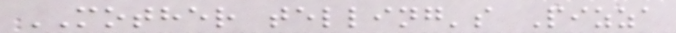MOTHER telling's Pizza
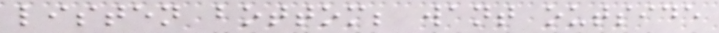listen bottom; want outside
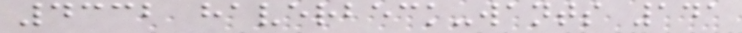4332 haverbeck-wants 141
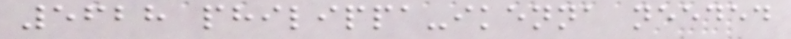5628 philippa-ikenna needed
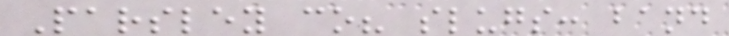Parsley co? slugs: band
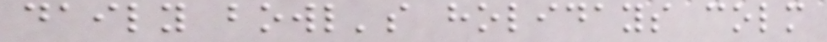daily bowl's holidays colm
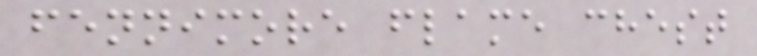fennimore flame chest
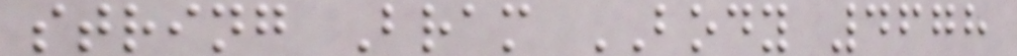string Bram BODY 4678
